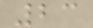23
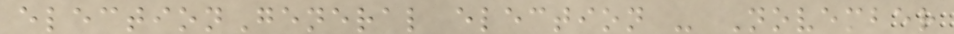electionGeneral election - November
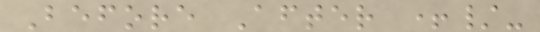Before After +/-
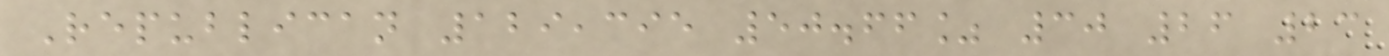Republican 129,395 50.66% 30 26 23
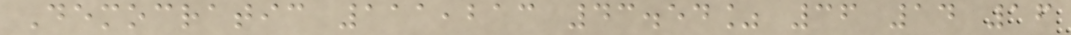Democratic 111,213 43.54% 36 14 16
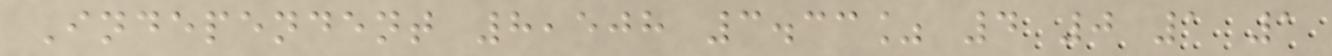Independent 8,508 3.33% 4 0 1 1
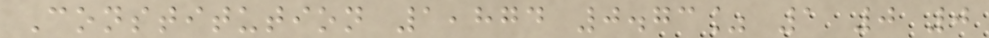Constitution 1,874 0.73% 1 0 0
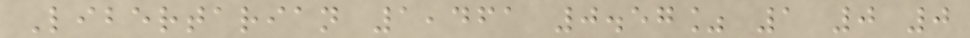Libertarian 1,461 0.57% 1 0 0
